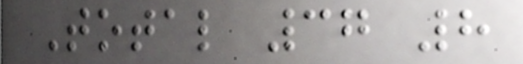Total 37 8
